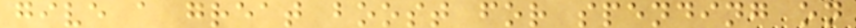give a great boost for spending on
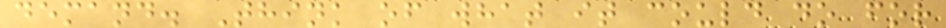demand. Think of what it could do for
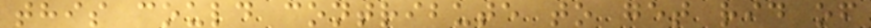this could contribute to get rid of
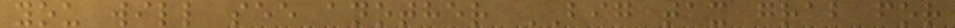you will see another BIG tax grab for
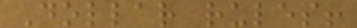Dollar rules!
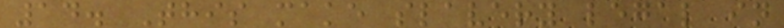14. This make slavery legal in
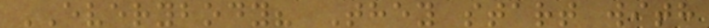EVERYBODY? They start with
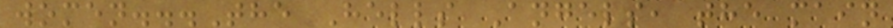women...The Hells Angels, the main
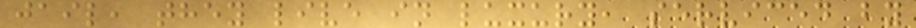jail, they live in luxury, serviced by
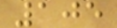105
